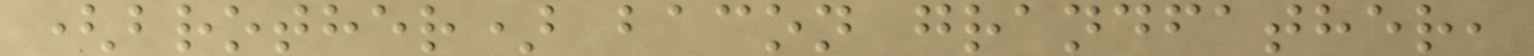(brother) bacon grandfather,
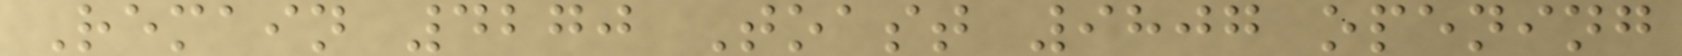Remain 4270 Toast 9807 opening
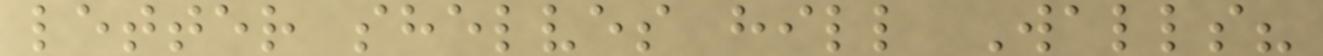letter shelves hill Walls?
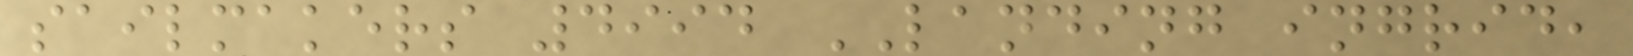sailmakers 4994 LANDING ingrid,
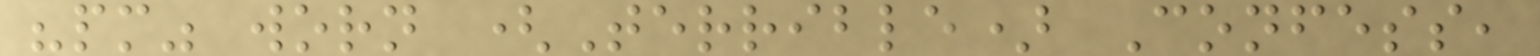"pm" worn (Terrible) Confess,
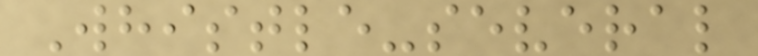Whistle-several
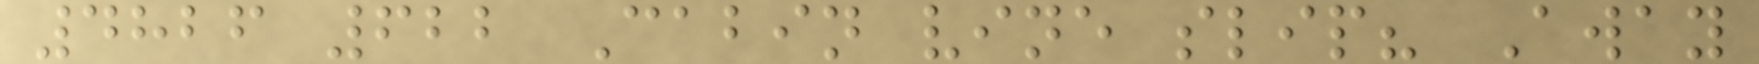4826 622 Cabin vine slip? Away
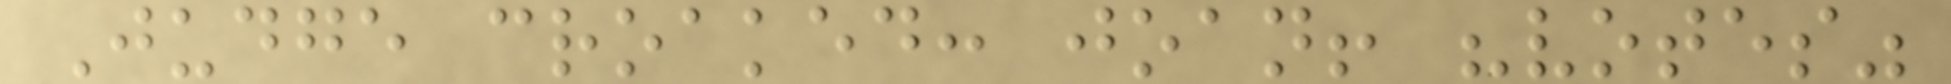Judge croaked: joan! "votes"
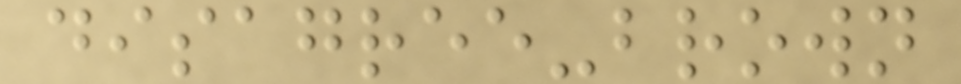disagree-brown
